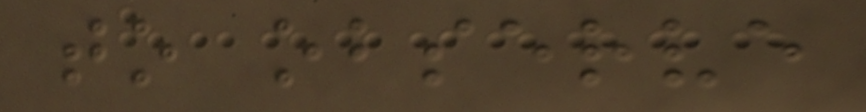to observe
